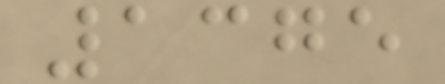1375
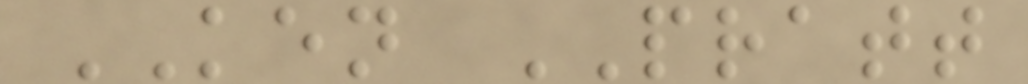KEN PRATT
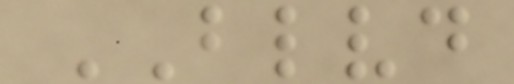BLVD
